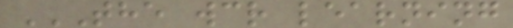THE WCR LEARNING
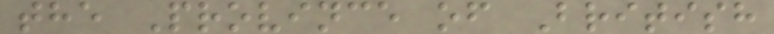the Province of British
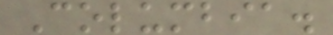Columbia.
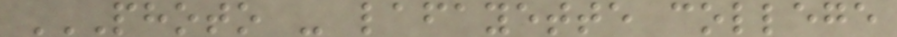PHOTO - LAFAYETTE COLLEGE
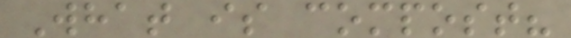What is compost?
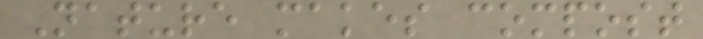Nature makes compost
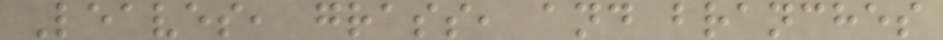Leaves, grass, and branches
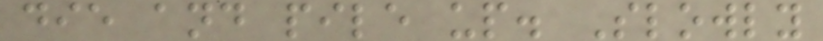die and pile up. Slowly
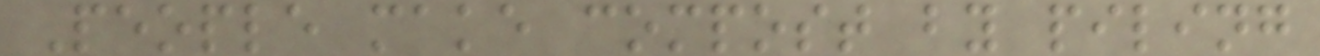People make compost by piling
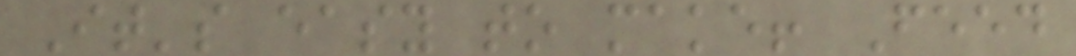It's easy to make! Feed
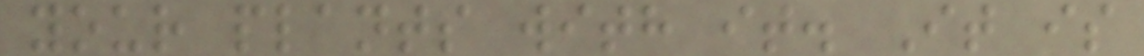your plants with it. It is
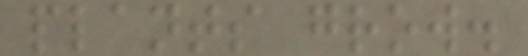plants grow.
